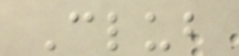Club
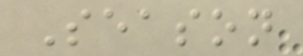Season
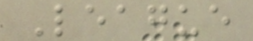League
